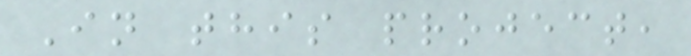In this project,
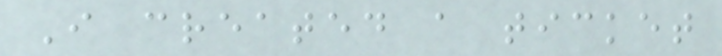I created a ticket
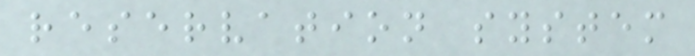reservation system
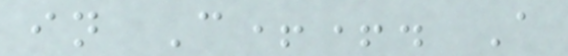in C++. A
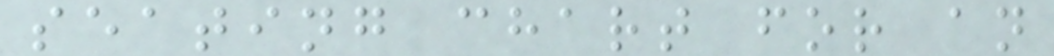seating chart for an
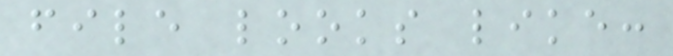file looks like:
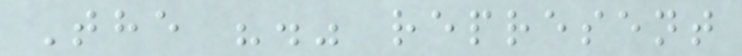The "." represent
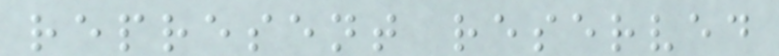represent reserved
